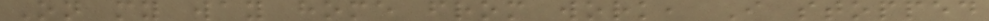On my way home from work, I stopped
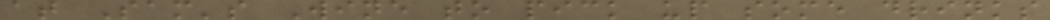at Sam's Wine to pick up some drinks
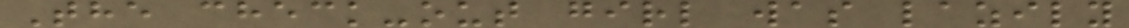The check-out girl was lazily
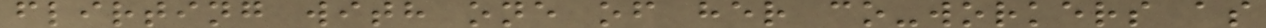flirting with one of her co-workers as
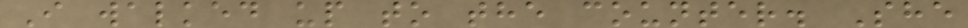I walked up to the counter. She
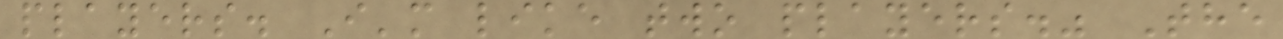players. I'm like two players." The
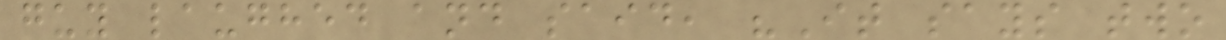guy laughed and said, "It says two
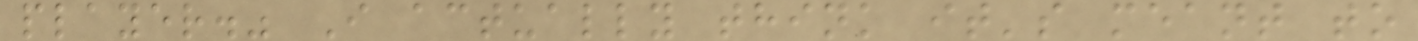player." I actually think it's meant to
